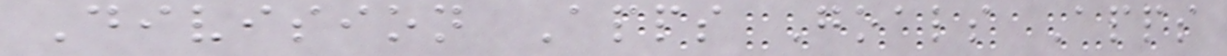Division Apps Goals Apps
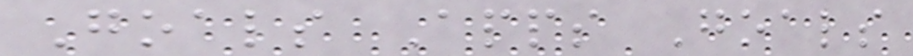Goals Apps Goals
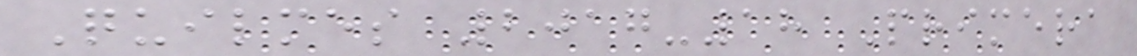Quilmes 2017-18 Primera
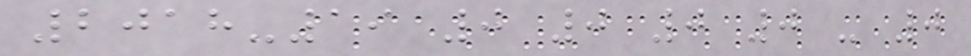2018-19 0 0 0 0 - 0
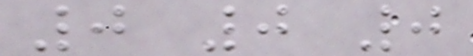0 0 0
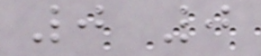0 0
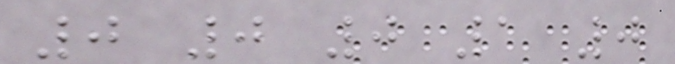0 0 0 1 0
